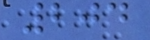204
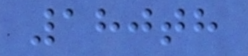180th
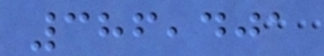386,401
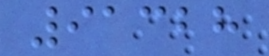91328
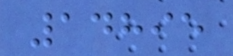14895
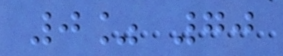0% 70
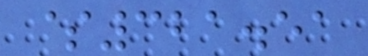$321.51
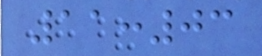11:03
